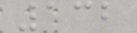132
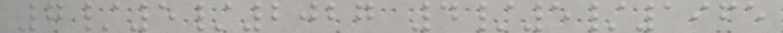7/5/2027 4/5/1965
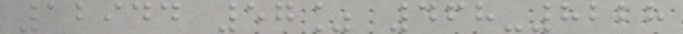12944 57% 468-8228
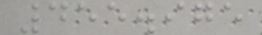455.975
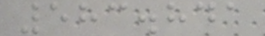583.841
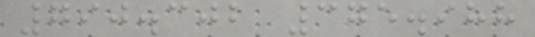790.302 375.988
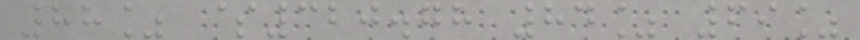88% $320.78 84% 69%
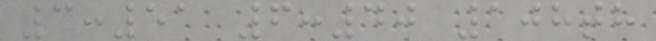3:51 6:40 108th
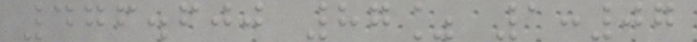476.600 87% 1:07
